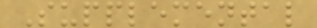Supplemental
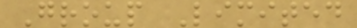Group Limited
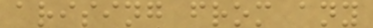arising from any
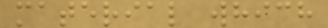material which
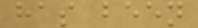has been
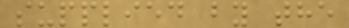supplied by the
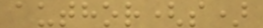author(s)
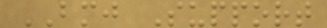BMJ Support
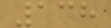138
